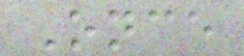Once
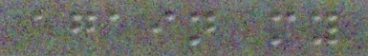again my
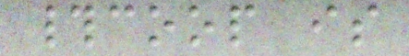#coop is
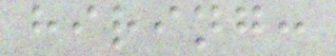hiring:
